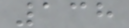138
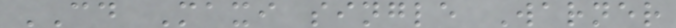CD Maxi single Warner
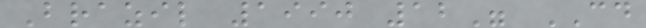Brazil 1990 12" CD
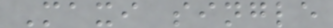Maxi single
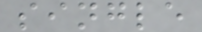single
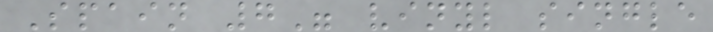Spain 7" vinyl single
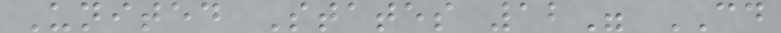United States 12" CD
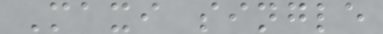Maxi single
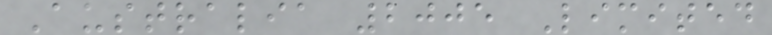Australia 2005 Limited
